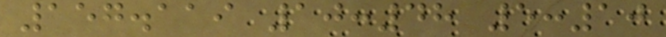157.119 10:48 5:10
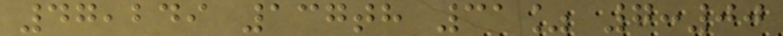47,249 137th 31% 7:00
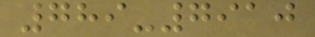789-7910
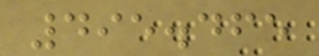495.465
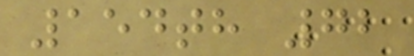154th 72
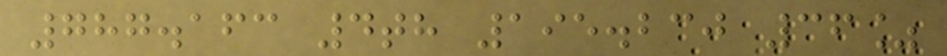787.163 4th 195.230 36%
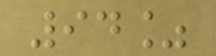94%
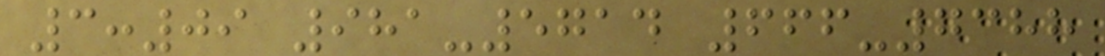3:09 981-5714 666-7388
